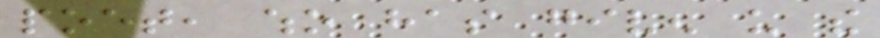poet, who has given us the
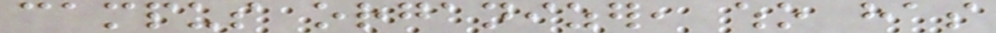campus organizer, who has
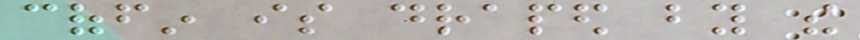coffin is draped by the
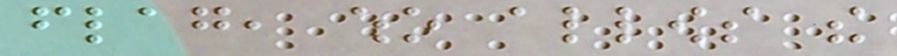flag, who allows the
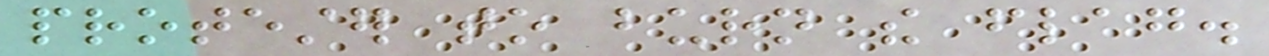protester to burn the flag.
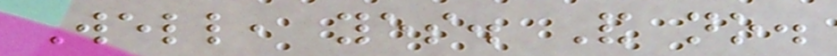Well, yes. And no.
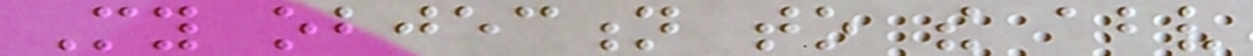My objection to the above
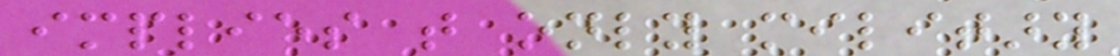implies that only military
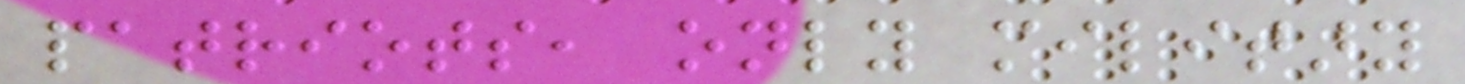patriots, only military
